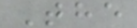The
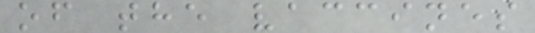of the vaccines
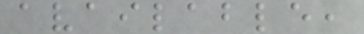available,
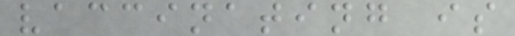vaccinating is
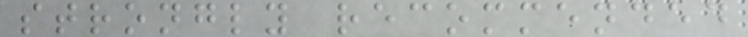strongly recommended
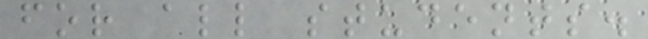for all students.
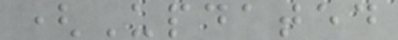(Updated
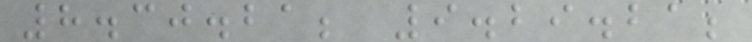8.30.21; 9.29.21;
